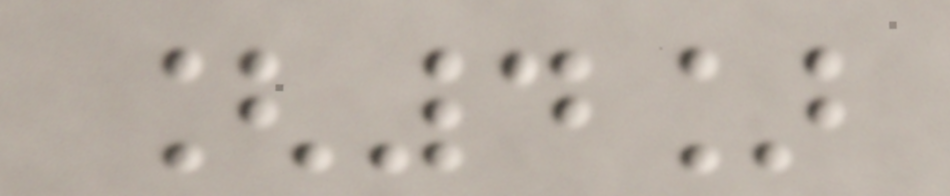[4]
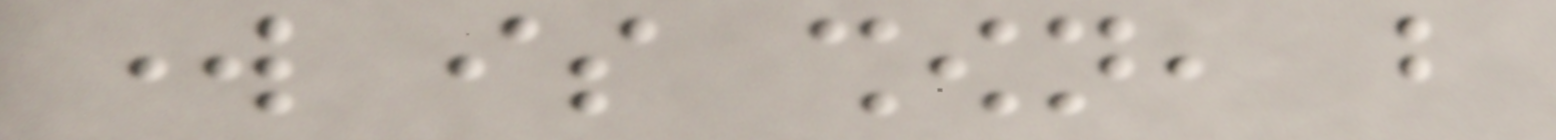work is shown, but
